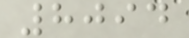8094
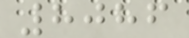8086
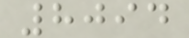8094
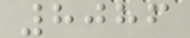8086
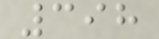398
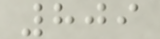809
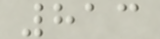813
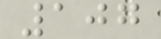107
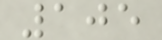105
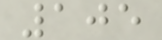105
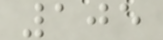105
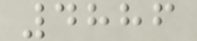4886
